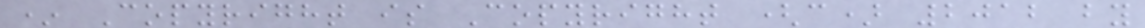* Copyright is Copyright (c) 2012 by
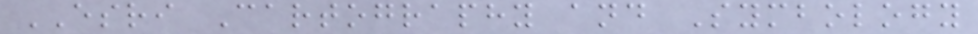ESRI Cartography and Symbology
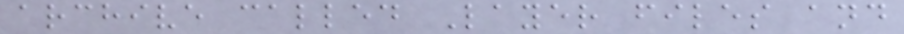archive called Layer files and
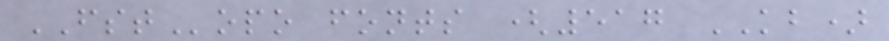FSTopo fonts (517 KB)
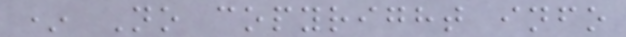* No copyright info
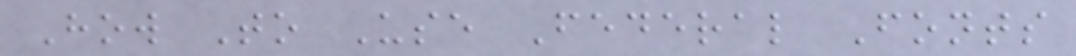How To Use Federal Fonts
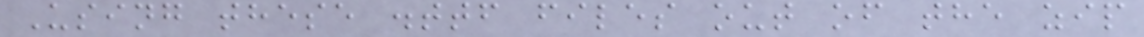Using these .ttf files out of the zip
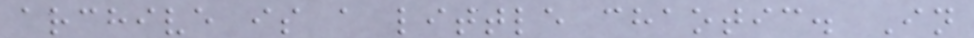archive is a little chaotic. In
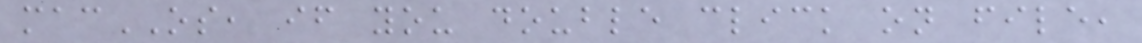macOS, if you double click on file,
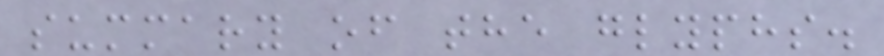summary of the glyphs.
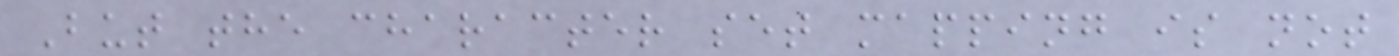But the character set mapping is not
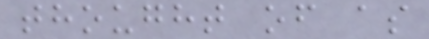thought of as
